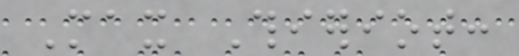Max Thieriot:
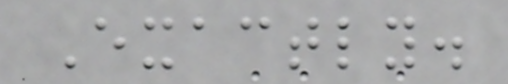Exactly.
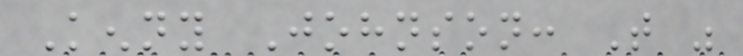Kenny Johnson: That was
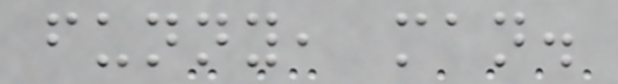funny, man.
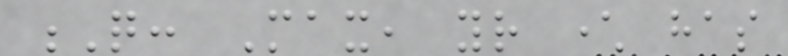Q: Max, your character has
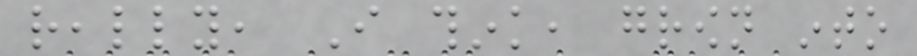really, I think, grown into
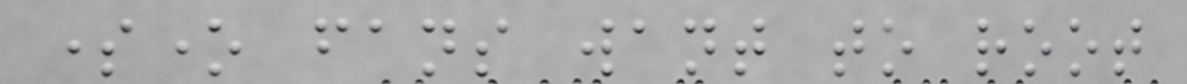someone fans want to root
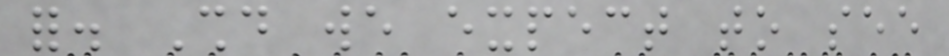for. Should we expect to see
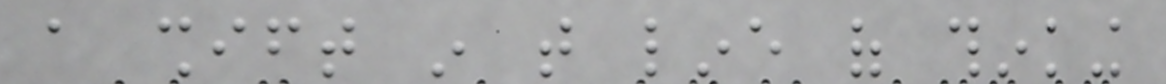a shift in that line of thinking
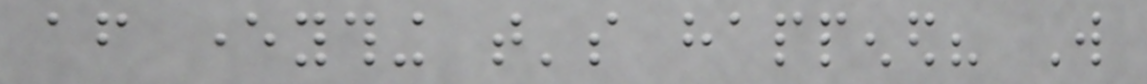after everything that's happened? Will
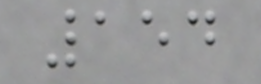154
